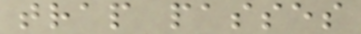trap passes
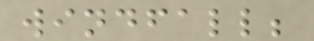windfall;
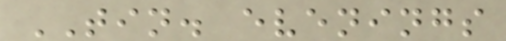TIN. evenings
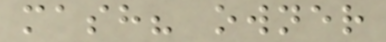mash? owner
